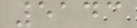5143
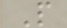P
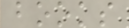books
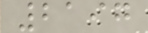2197
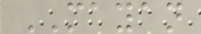MAYAN
